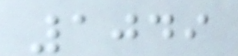1049
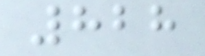828
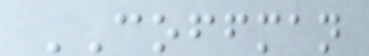COFFMAN
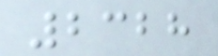2328
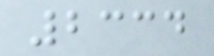2334
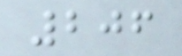206
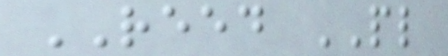REED PL
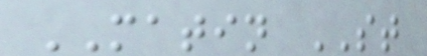MATIN ST
